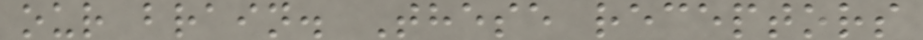our brain. These receptors
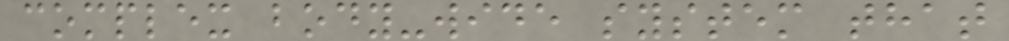complex body-wide system that
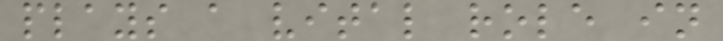plays a vital role in
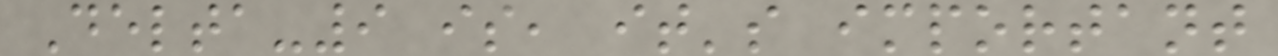Delta-9 is, it's important
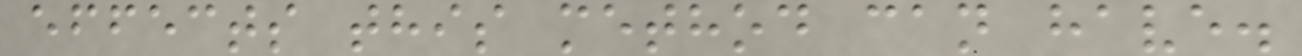effects this method can have.
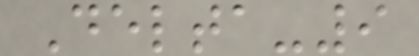Delta-9
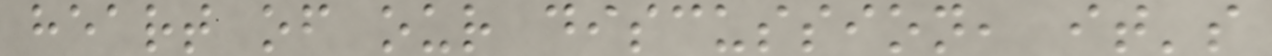heart of our discussion, it's
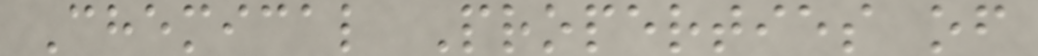Chemical Properties of
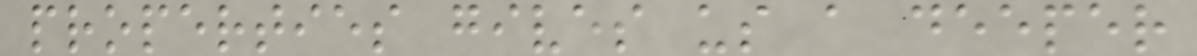properties gives us a deeper
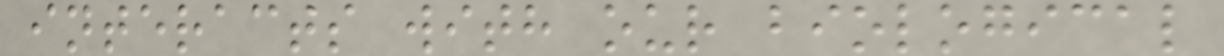interacts with our biological
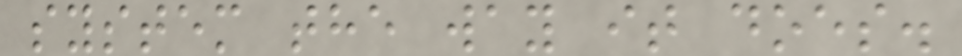system the way it does.
